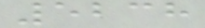5238
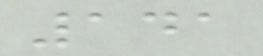141
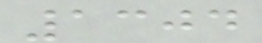1304
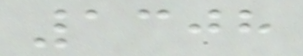1308
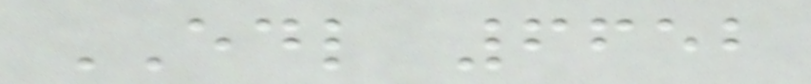EDL 6652
